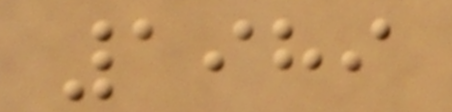1989
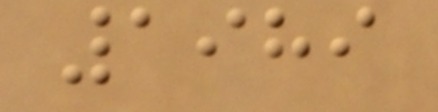1989
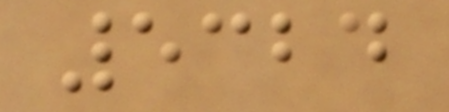5324
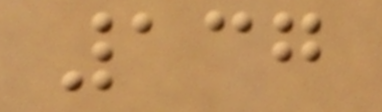137
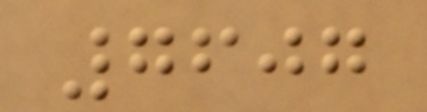7607
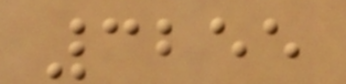3255
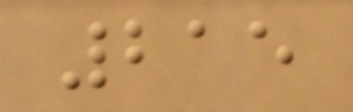215
